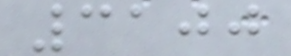3100
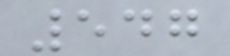547
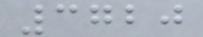3720
